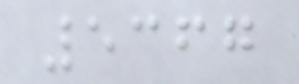5367
